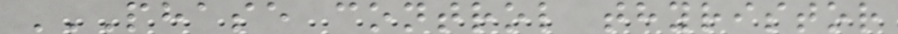PHASE CONTROL THYRISTOR
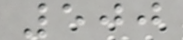500
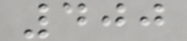400
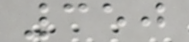350
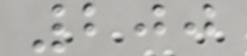200
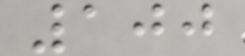100
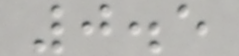0.5
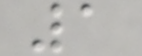1
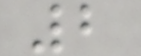2
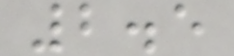2.5
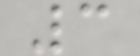3
